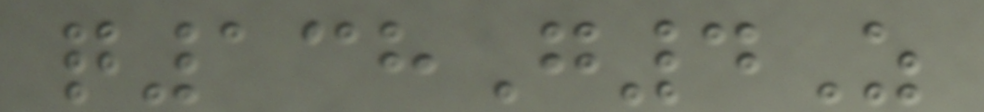q138G4Z
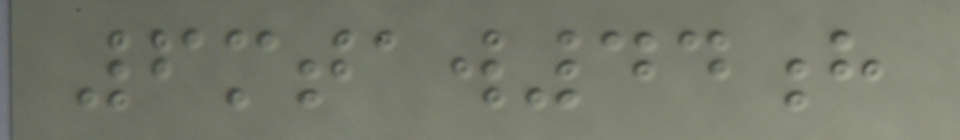6mtaw44h
